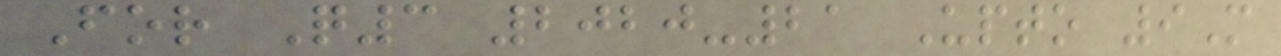For Q3 2020-21 Upto 9M
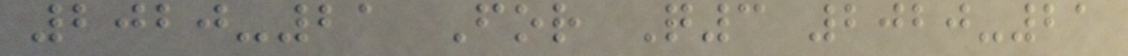2020-21 For Q3 2020-21
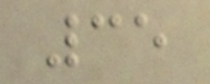35
